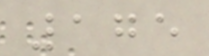175
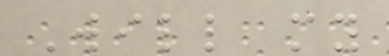Will my
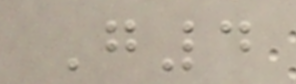G4
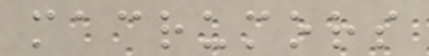macrumors
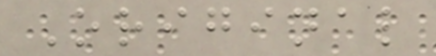Original
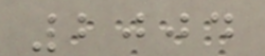2004
